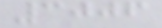3006
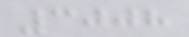3008
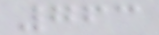763
